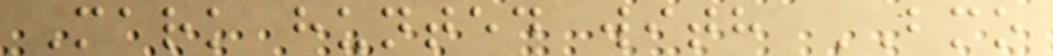Mark hunted with BMO
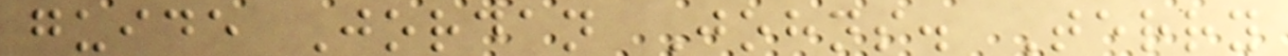guide Jordan Johns. Terry
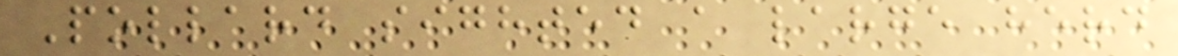Pollard sighted a large herd
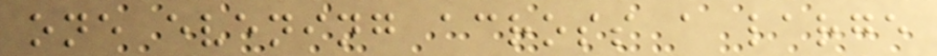one evening across a large
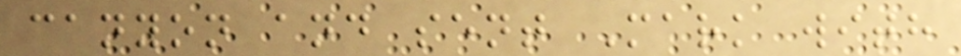canyon and sent Mark with
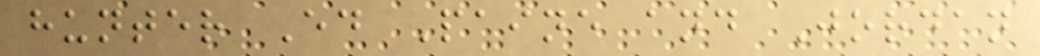hunter Ed Paine and Jordan
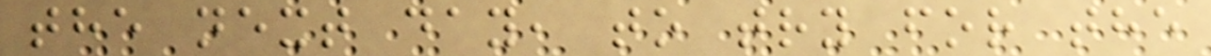the next day, to try for the
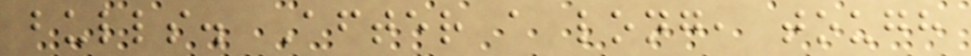bulls. After a long, tough
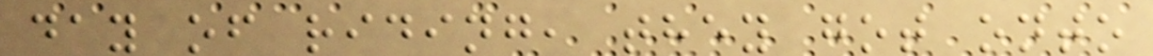day of riding, they got onto
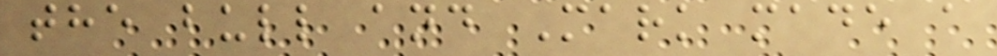the bull and Mark made a
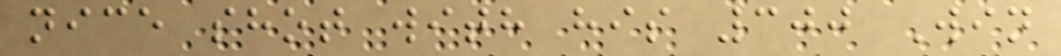nice shot with his 300 Win
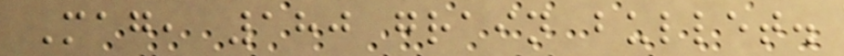Mag, 180 grain bullet.
